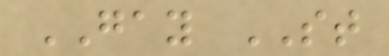GAY ST
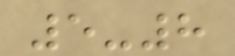5-8
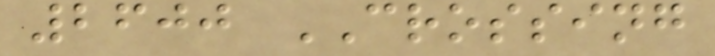2600 CROSSING
